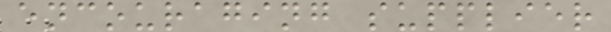encouraging supplier
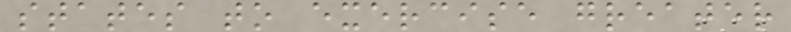states to exercise greater
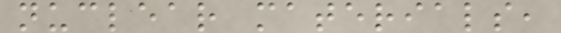nuclear materials,
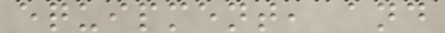equipment, and
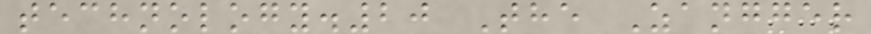technology.20 The Zangger
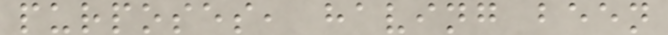purposes, having been
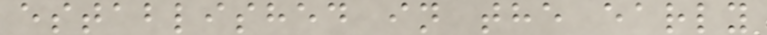established in the early
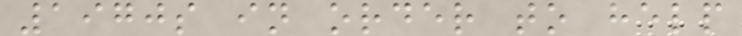1970s in order to help
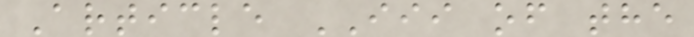Article III of the
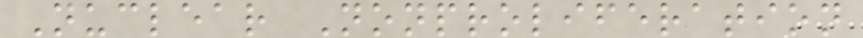Nuclear Nonproliferation
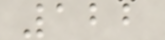122
